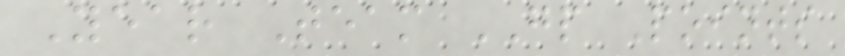Year Team GP Points
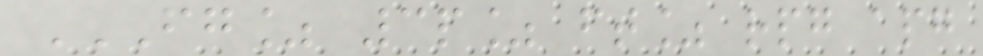FG% 3P% FT% RPG APG
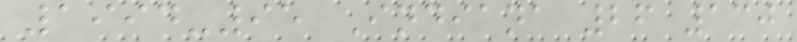1994-95 Indiana 26 130
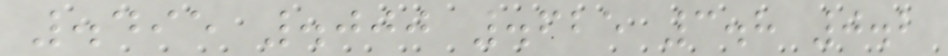.495 .000 .625 3.8 0.2
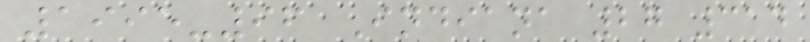1995-96 Indiana 27 314
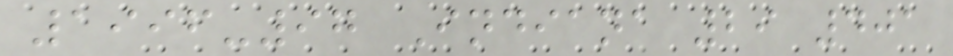1996-97 Indiana 29 401
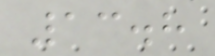13.8
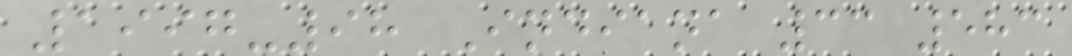1997-98 Indiana 33 583
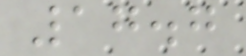17.7
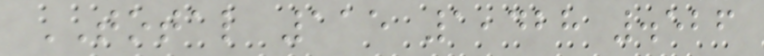TOTAL 115 1,428 .526
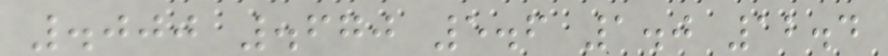.000 .670 5.6 1.0 12.4
